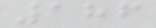186
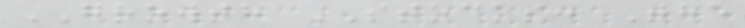GROWTH STOCKS: The
